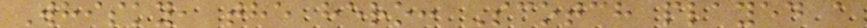Whisky, the hero: Scotch played a
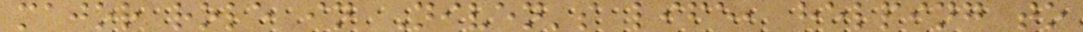major role in Niven's life, helping to
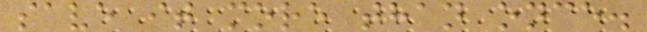save it more than once.
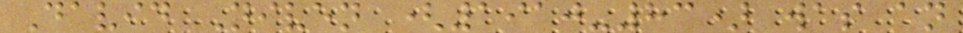David Niven (1910-83) was an
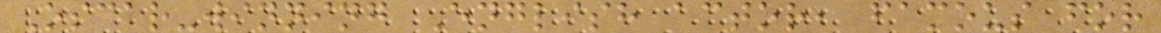Oscar-winning English actor, famous for
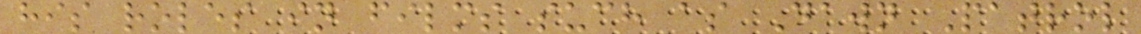his roles in films such as Dawn Patrol
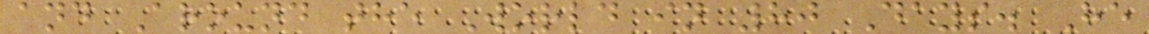and Around the World in 80 Days. He
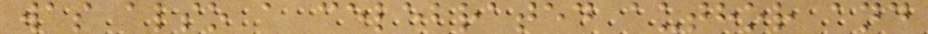was also a celebrated author and
